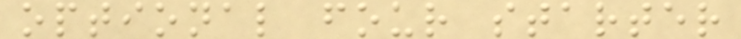optional four starter
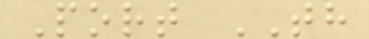Port TH
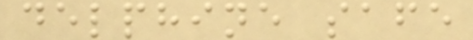delphine safe
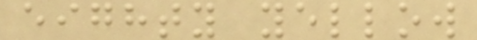eighty yellow
